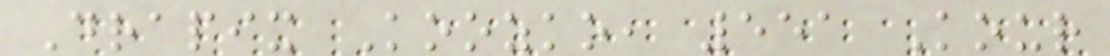Drapix Koozko, 551 Kour
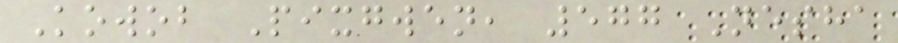Kowob Pixgwen, 577 Nesha
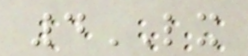4LX
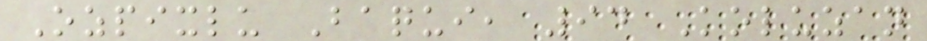Ozpixlu Baqui, 94 Koluzan
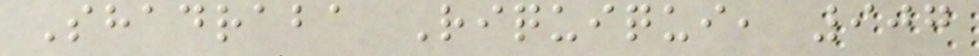Shadraba Riquiqui, 907
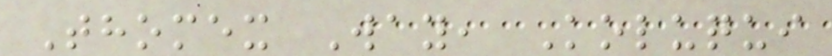Thomex Way, Koluqui
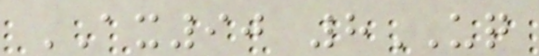AX90 8UQ
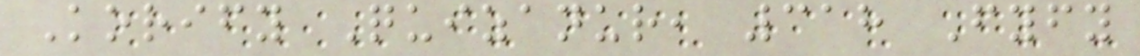Korify Quizanur, 318 Fyfy
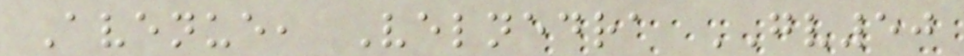Avenue, Velnedra GV50
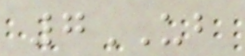7UB
